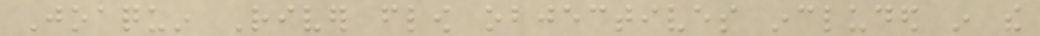Joaquin River flow objectives included in the
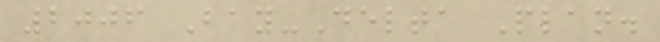2006 Bay-Delta Plan.
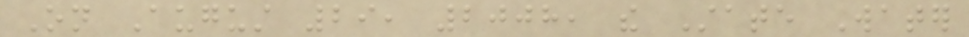On August 29, 2008, the State Water
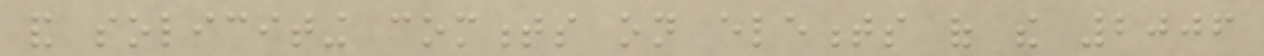and soliciting comments on elements of the 2006
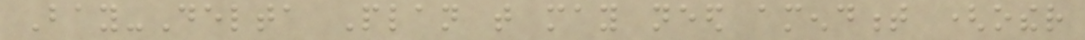Bay-Delta Plan that may need amendment (other
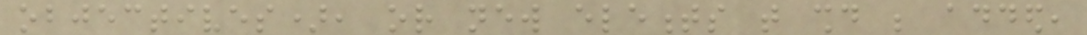objectives), or new elements that should be added,
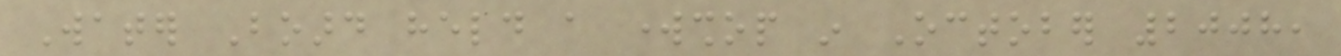Water Board held a workshop in October 2008,
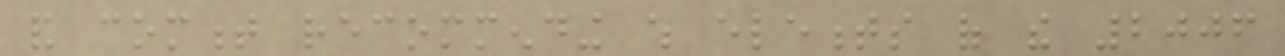and comment recommending which elements of the 2006
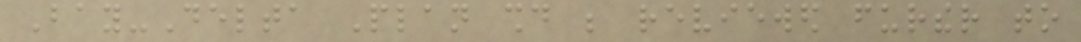Bay-Delta Plan should be reviewed further to
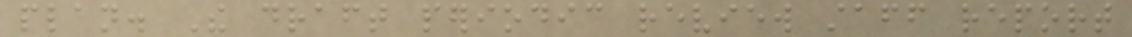plan. The draft periodic review staff report
